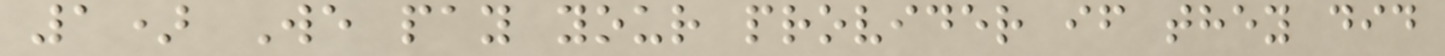1) We pay your provider if they did
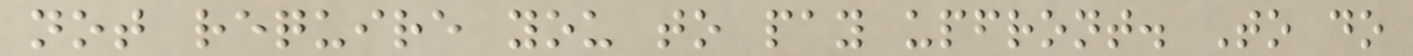not require you to pay upfront. To do
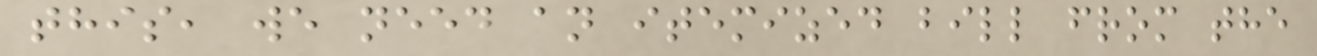this, we need an itemized bill from the
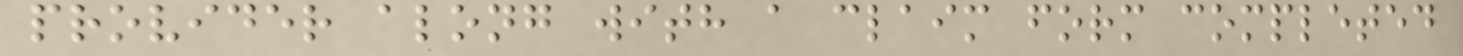provider along with a claim form completed
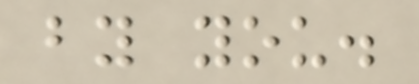by you.
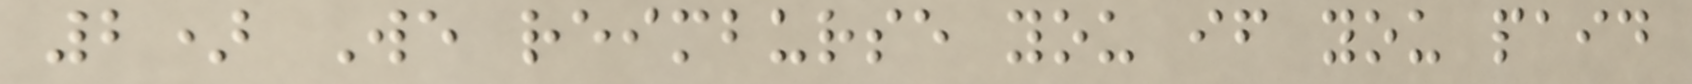2) We reimburse you if you paid
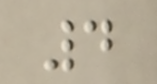4
